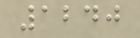1240
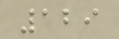129
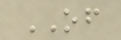OF
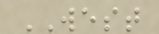WEST
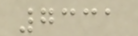7331
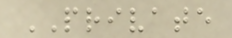PRIVATE
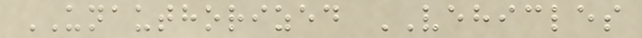UNAUTHORIZED VEHICLES
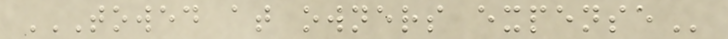TOWED AT OWNERS EXPENSE
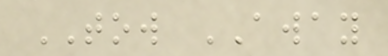TOW AWAY
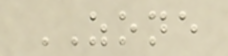ZONE
